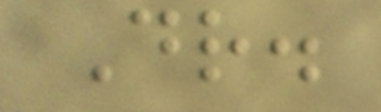Dr.
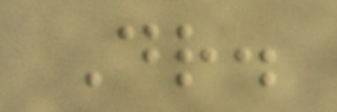Dr.
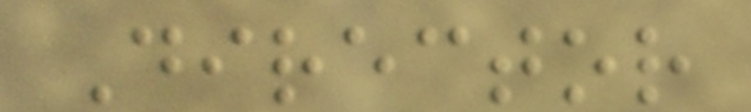Director
